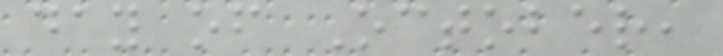day of October,
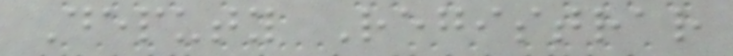Deputy Registrar
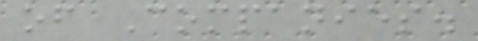of Companies.
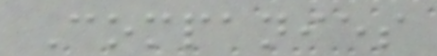Companies
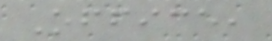Office,
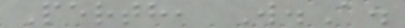Perth, W.A.
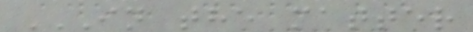IN THE MATTER
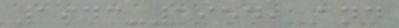1943-1954, and
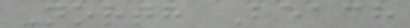North Beach
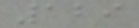129
